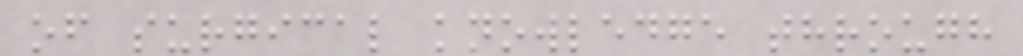of surgical knowledge through
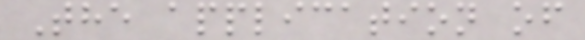The application of
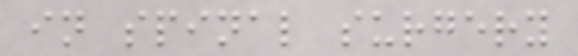in spinal surgery
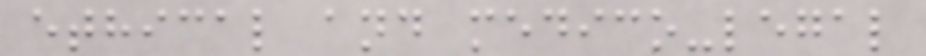ethical and medico-legal
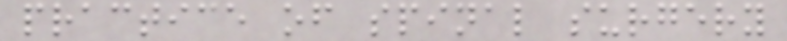practice of spinal surgery
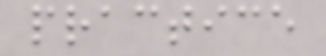practice
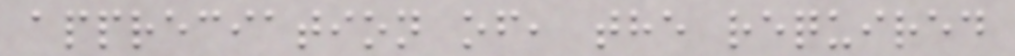appreciation of, the required
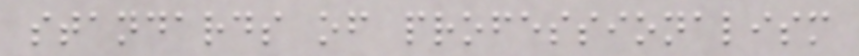standards of professionalism
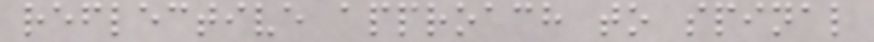reflective approach to spinal
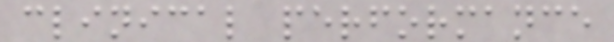clinical performance
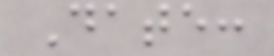Date:
